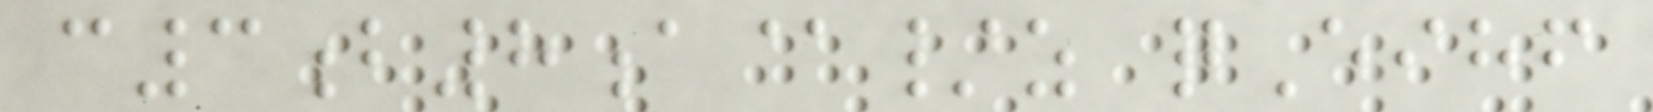c3b8a@/z qEihf
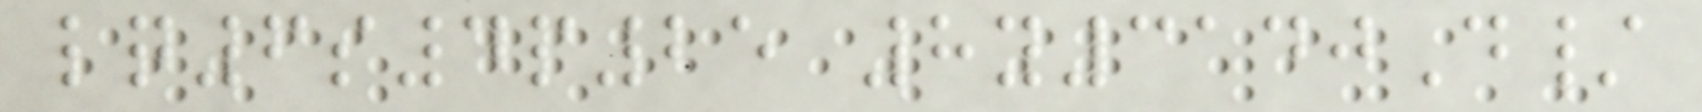lq6s4p25 8y3140D/
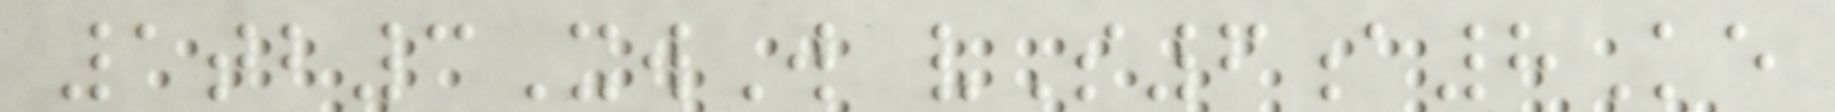1tb3XwW vS6a8Ke
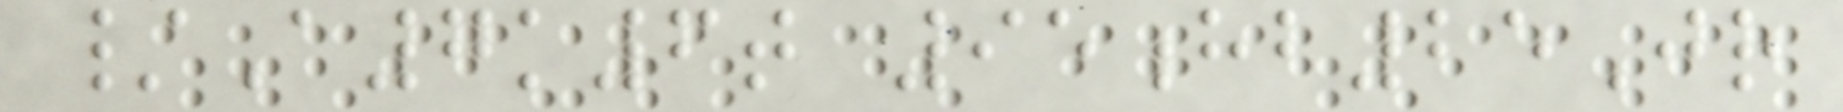/A7k6t 95hb25Jr
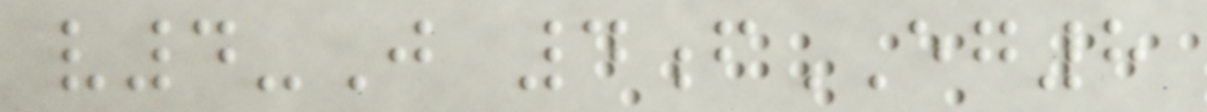v4-J 4fEG8
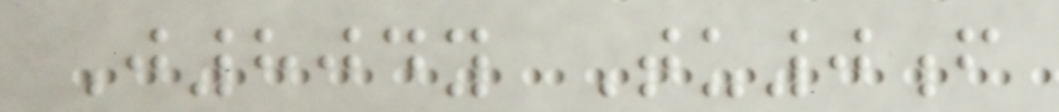J804y Tu0f
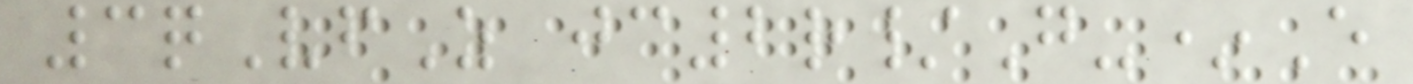3qVfZ jc2r/G-*E
